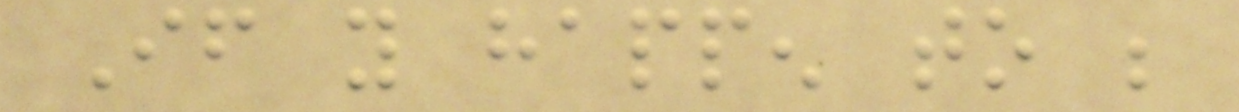If you happen to be
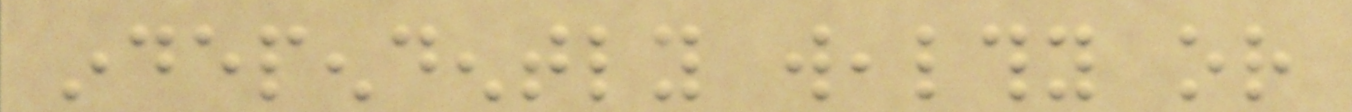independently wealthy or
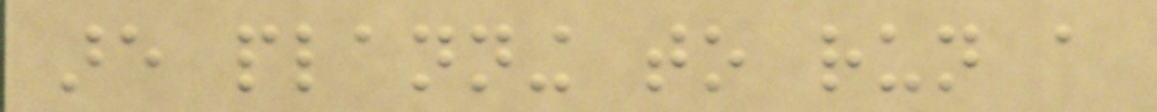are planning to run a
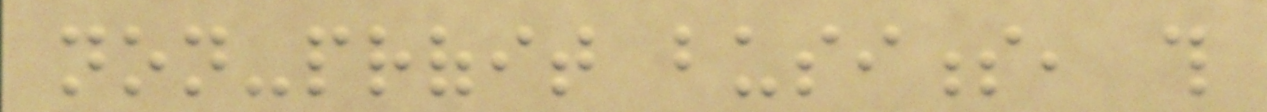non-profit business, this
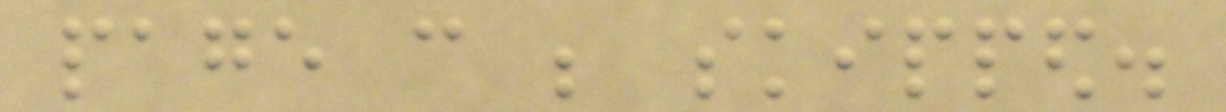page can be skipped.
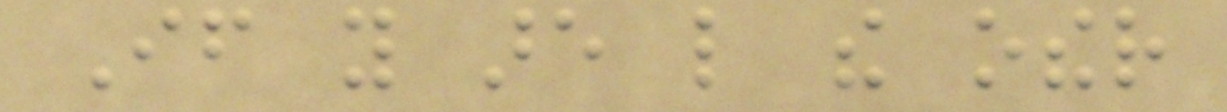If you are like the other
